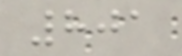801
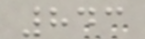843
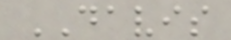DAVIS
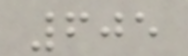605
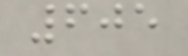605
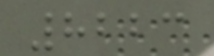8223
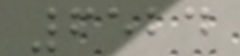6524
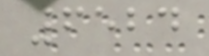6524
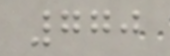770
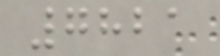7821
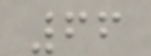66
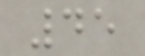45
